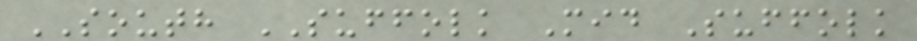SOUTH SUFFOLK Mid Suffolk
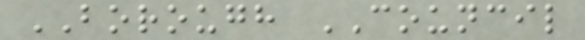BOROUGH COUNCIL
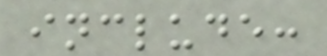include:
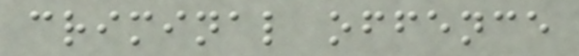criminal offence
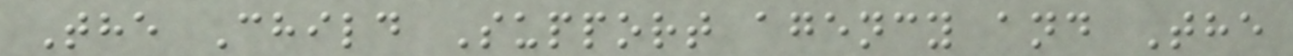The Child Support agency and The
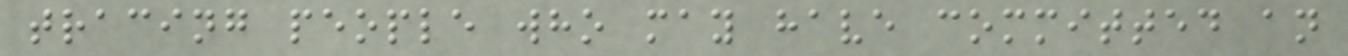tracing people who may have committed an
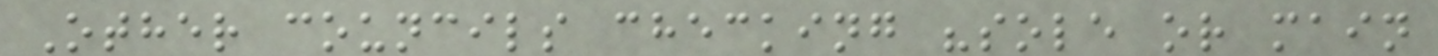Other councils checking "sole or main
